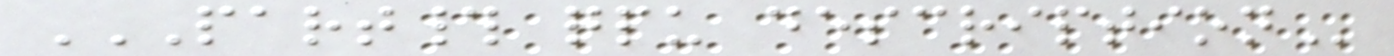PART# QPU DESCRIPTION
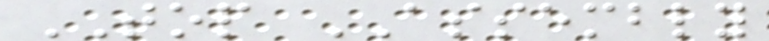TOP ASSEMBLY
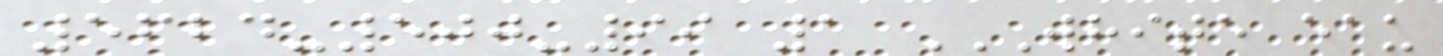5624-500-99 1 WHITE EAU
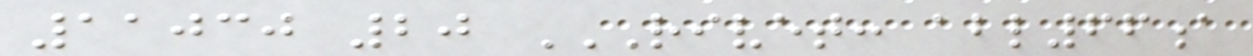11030 20 RIVET: ABL66A
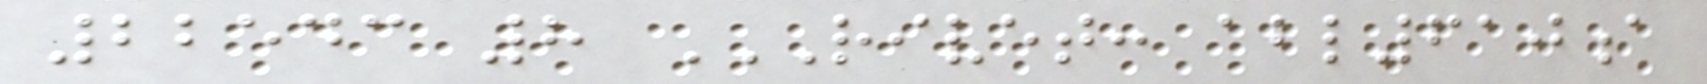22543 8 RIVET: ABL610A
